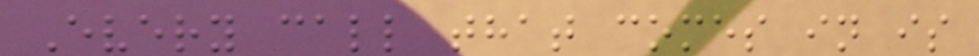Every call that comes in is
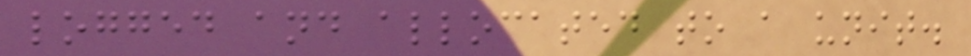logged and allocated to a unit.
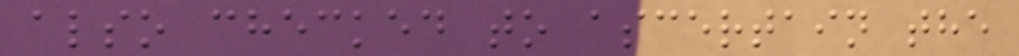also checked to ascertain the
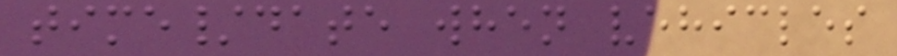time/date when vehicles
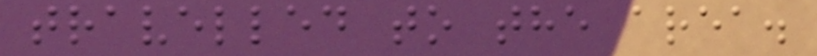travelled to the area.
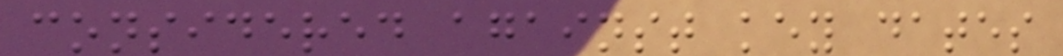considered against key dates
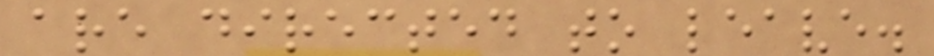are directed to leave.
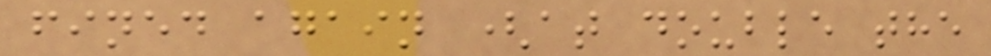fined again (at double the
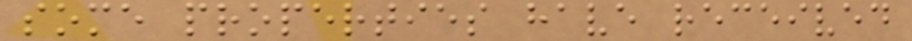some properties have received
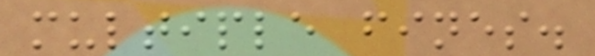multiple fines.
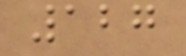127
